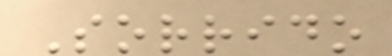Sorrido
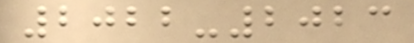2022-2023
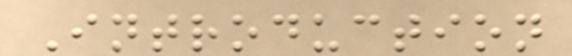Introduction
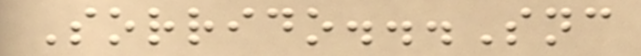Sorrido...Snc
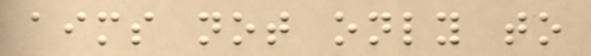aims not only to
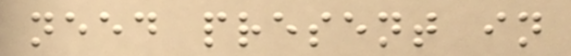need present in
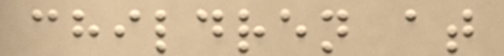children at
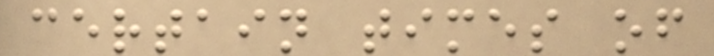certain times of
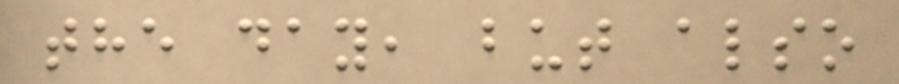the day, but also
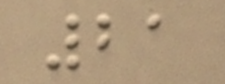21
